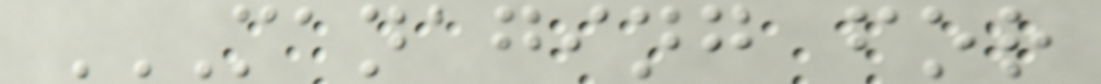MANAGING FOR
